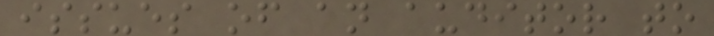issues of an auditor to
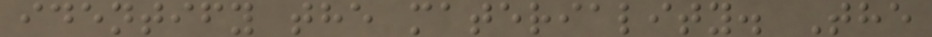identify the materiality. The
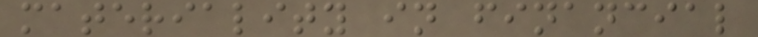materiality in financial
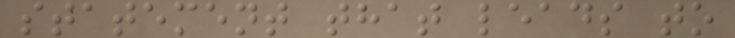statement that leads to
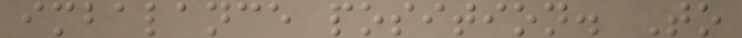imbalance position. To
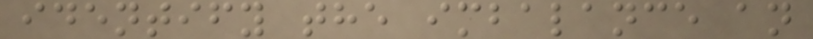identify the imbalance an
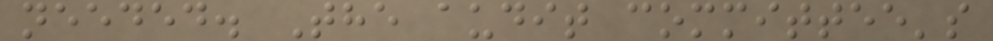needed. The audit committee's
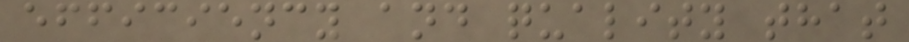efficiency and quality that
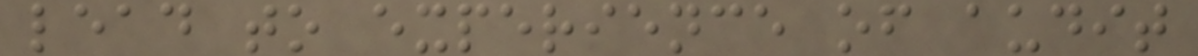lead to experience of audit
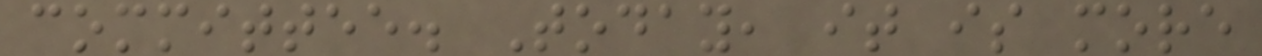committee. Today, it is more
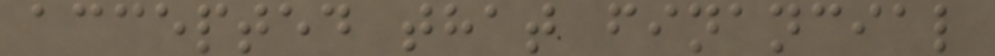accepted that financial
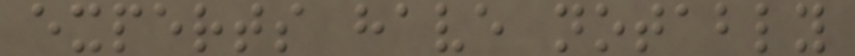experts have notably
